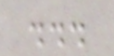...
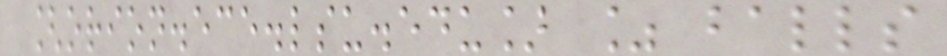[orion.ece.lsu.edu] % balls
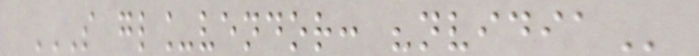S GL_VENDOR: "NVIDIA
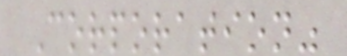Corporation"
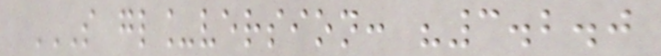S GL_VERSION: "3.2.0
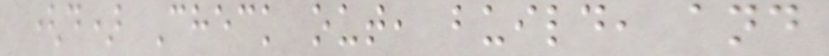(d) Check out, build, and
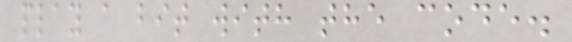play a bit with the code.
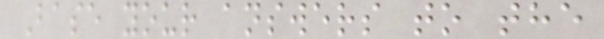Base your answers to the
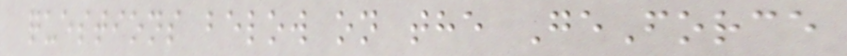questions below on the GeForce
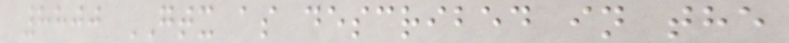8800 GTX as described in the
